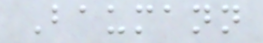Baumann
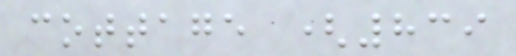cottage (839
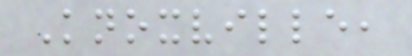Knoxville,
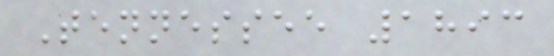Tennessee 1893
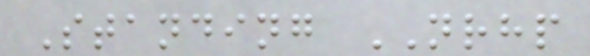Standing NRHP
